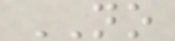NO
